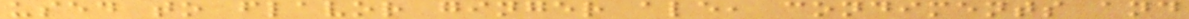used to flavor ginger ale, condiments and
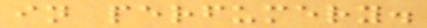in perfumery.
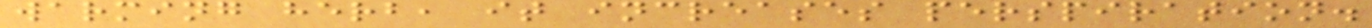warming herb, it increases perspiration.
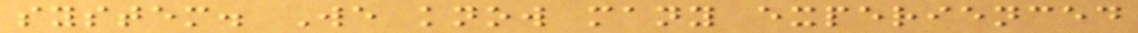system. We know many experienced
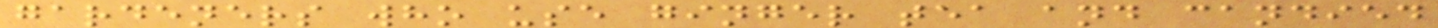gardeners who use ginger tea and candied
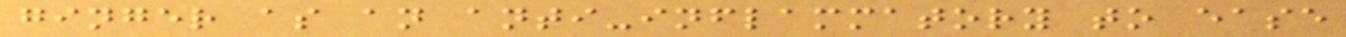ginger as an anti-inflammatory to ease
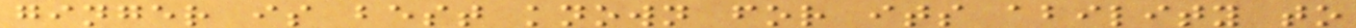ginger is best known for its ability to
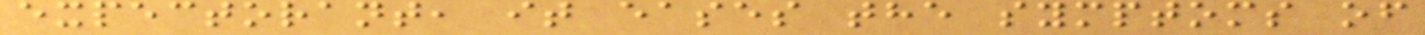expectorant, it eases the symptoms of
